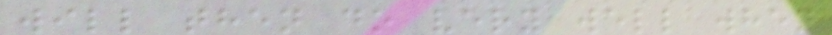will then do very well when
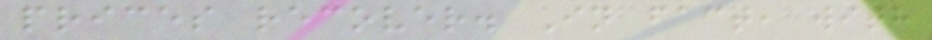prices recover. In fact, with
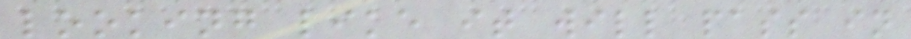looking like it will pass in
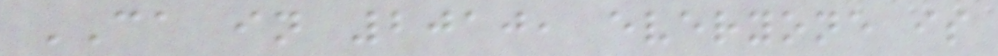CA in 2010, everyone is
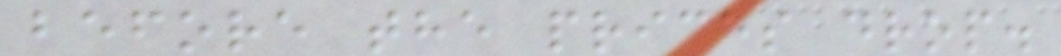before the prices drop.
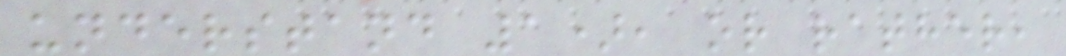understand 1), or rather,
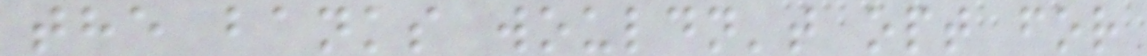the banks wouldn't opt for
